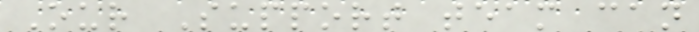Our Support team can
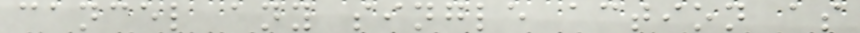cancel any single action as
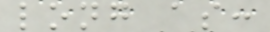long as:
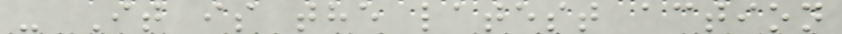- It is the latest action
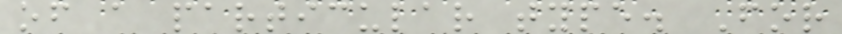of a particular type. For
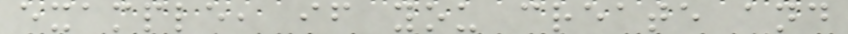example, if you create and
